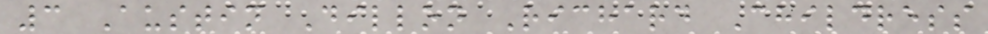3 Austin Dillon Richard Childress
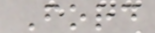Ford
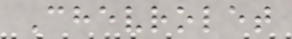Chevrolet
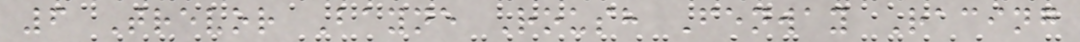6 Trevor Bayne Roush Fenway Racing
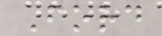Ford
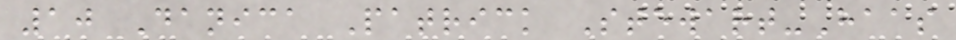10 Danica Patrick Stewart-Haas
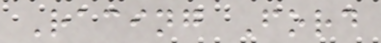Racing Ford
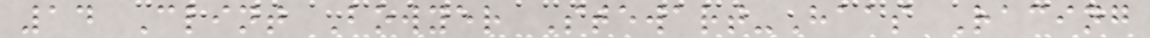14 Clint Bowyer Stewart-Haas Racing
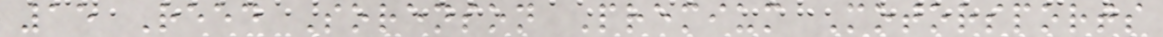15 Reed Sorenson Premium Motorsports
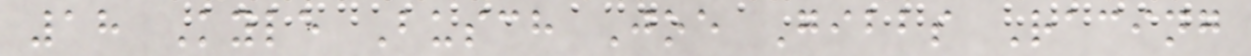18 Kyle Busch Joe Gibbs Racing
